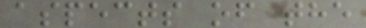aspects of the
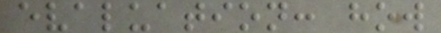evaluation: how
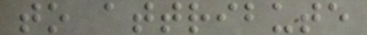to attribute
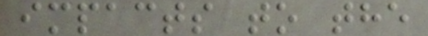impacts to the
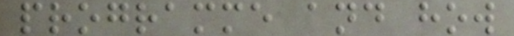programme and how
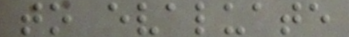to evaluate
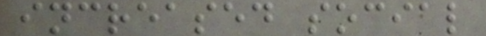increased social
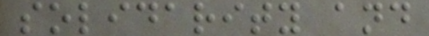solidarity and
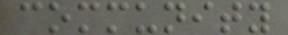community
